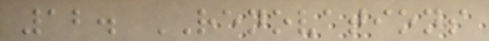12. RENOVATIONS
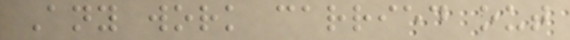Any work carried out
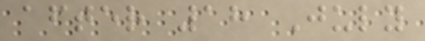after 18 July
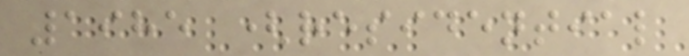1985 (residential
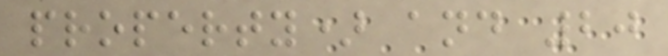property) and 20
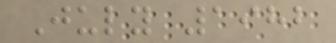July 1982
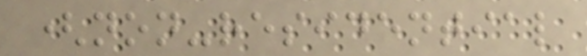(non-residential
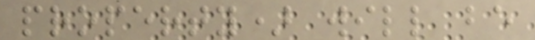property) will be
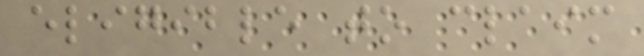eligible to claim
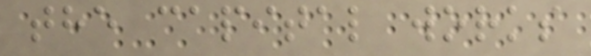the capital works
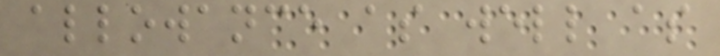allowance as well as
